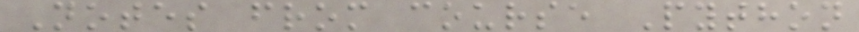Notes from course Python
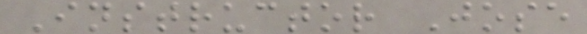Instructor Jose
